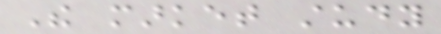The market study
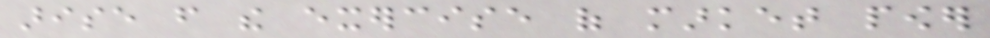arise from the exercise of market power
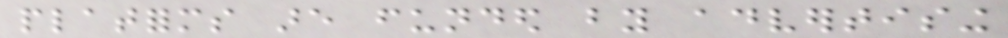platforms are funded by advertising
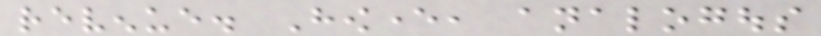revenue. However, analogous
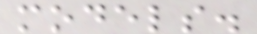models.
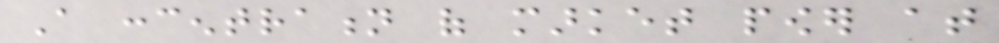A concentration of market power at
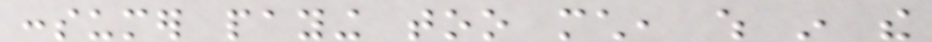consumer paying too much, which in the
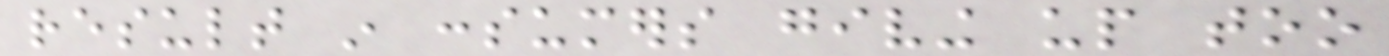result in consumers giving up too
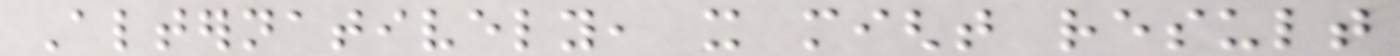Alternatively, it might result
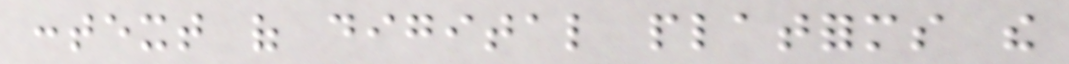context of digital platforms the
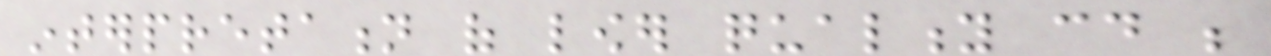interpretation of lower quality could be
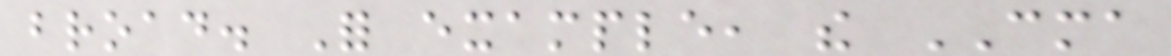broad. For example, the CMA
